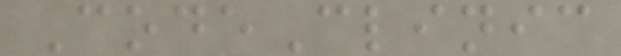CodeClinic
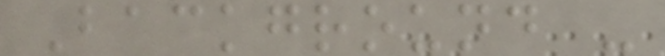Background -
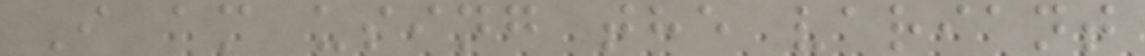I am using the variant
